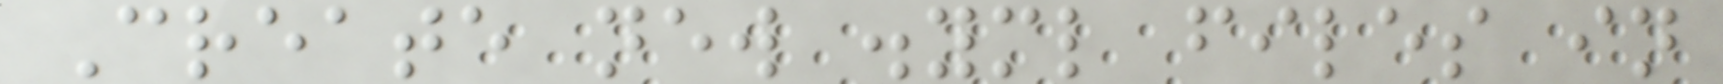Create new .yml files in
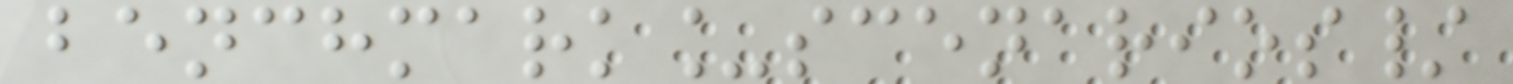benchmark_scenarios/
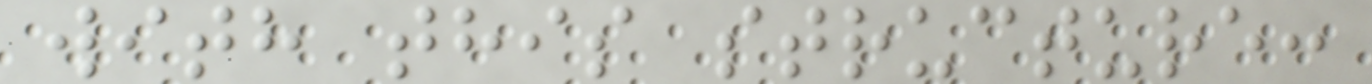with this structure:
